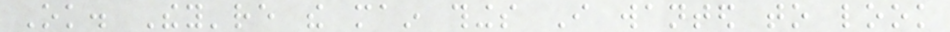Ok. They're the main things I wanted to look
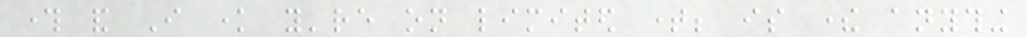through and I know you're on limited time; is there anything
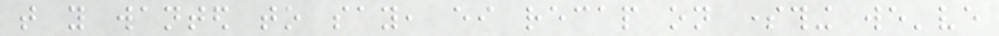that you wanted to say, either recap on something we've
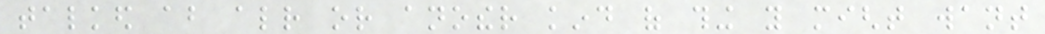talked about already or another kind of thing you might want
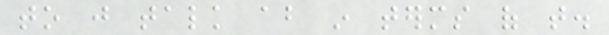to just talk about in terms of that.
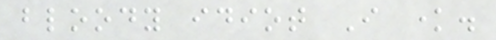bloody idiot I know.
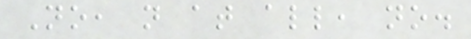No, not at all, no.
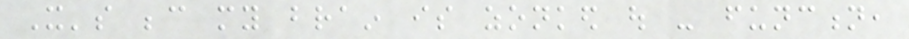It's because my brain is zonked out - function,
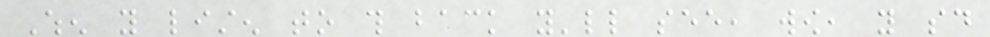When you listen to this back you'll see, wow, you said
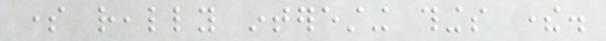some really interesting things there.
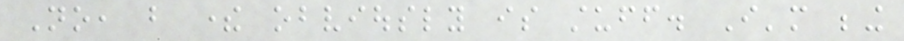No, but there obviously is stuff. I'm being
